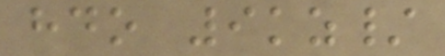hdo 9kz/
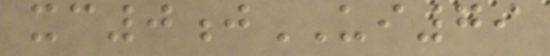xc0jUI79
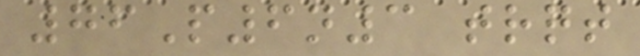76P6n3 trqt
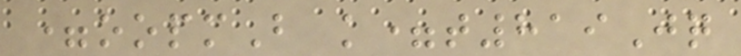=oopmB k=t819Jq
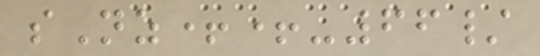sNz++-66/
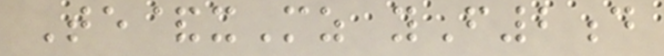Te&xMz yF2d
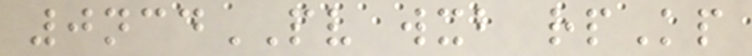0ncdPV wxb rpKp
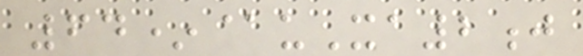64*@uXa2j
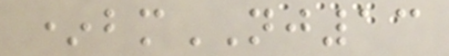*bmNJ13
